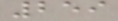259
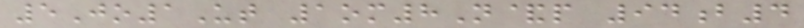5Jo1Ut 1om8N&p 94b4
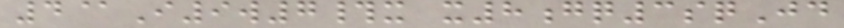4@I9w7#x x8gq3sqJd
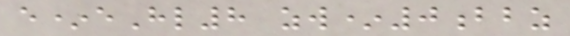e*eHl8 zw*0bbz
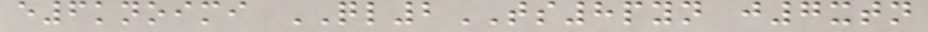e6knoimi QL2TS8pyn j7xtn
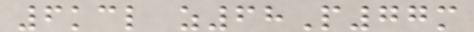6kcl z68P77m
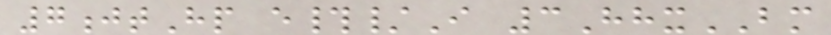7jtHp e#/I 3HhxBM
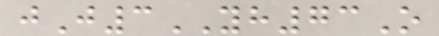jJ3YH73O
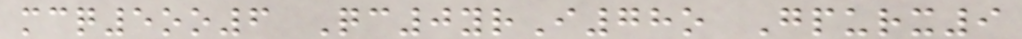mcq5oo6 Qc0yrI78o Gpurx9
